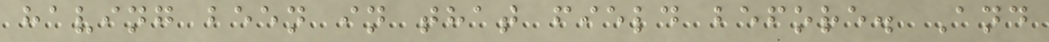having been in that field before. And
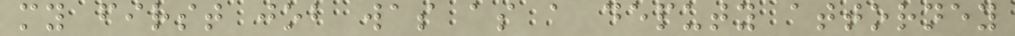my first job was as a deputy attorney
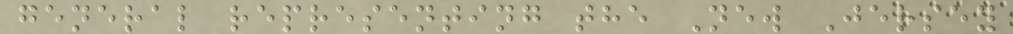general representing the New Jersey
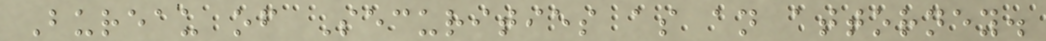Bureau of Securities as an attorney.
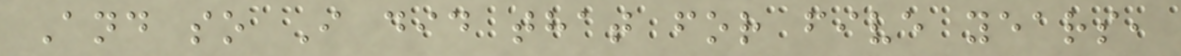And so I did that for five years,
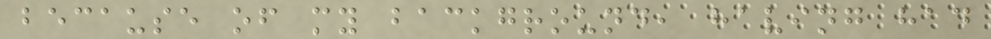because of my background, having had
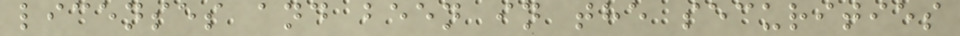licenses and been in the securities
